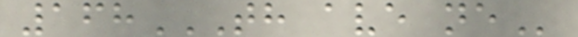168TH AVE NE
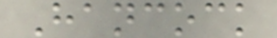Hancock
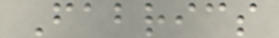Fabrics
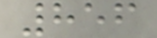856
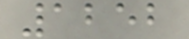1252
